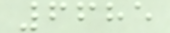6685
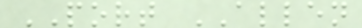PORT ALLEN
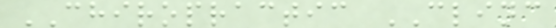CHIROPRACTIC CLINC
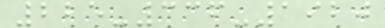225-336-1920
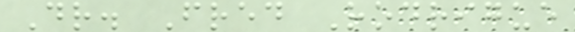Dr. Fred Rodrigue
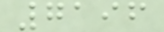7196
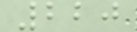220
